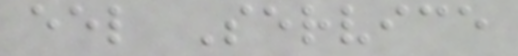eel Service
